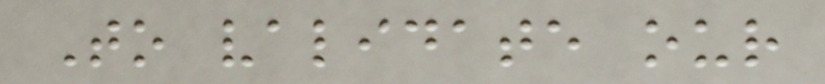To validate our
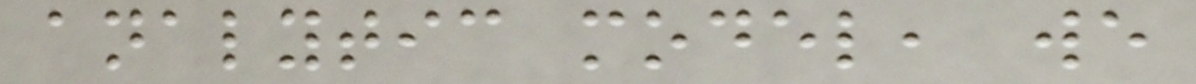analytic model, we
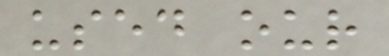used our
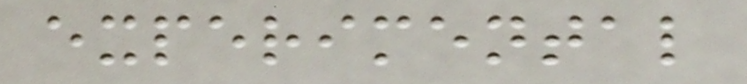experimental
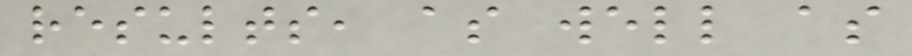results, as well as
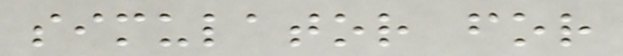simulator for
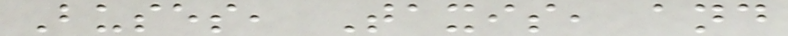Buses, Taxis, and
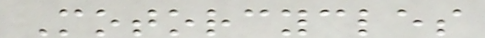Motorcycles
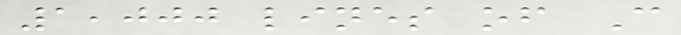1,000 lines of C
